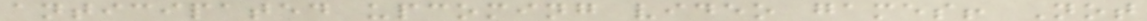anticipated upcoming video games! Not
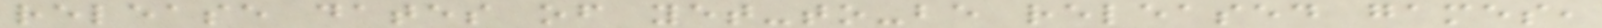release dates of yet-to-be released games,
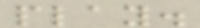play.
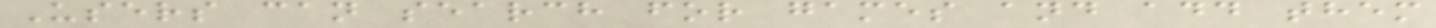Users can search for games and add them
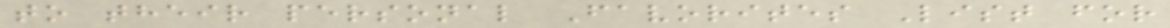to their personal Favorites List for
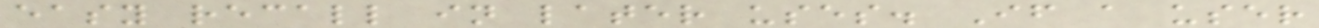easy recall in later uses. If a user
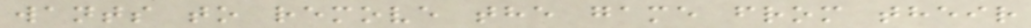wants to remove the game from their
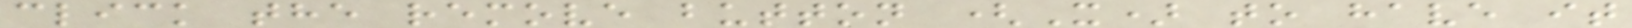click the remove button (X) to have it
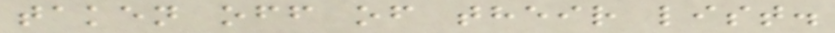taken off of their list.
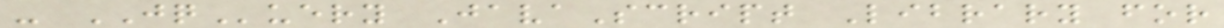- JQuery JavaScript Library for
